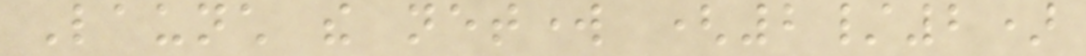Launch the network (2/2)
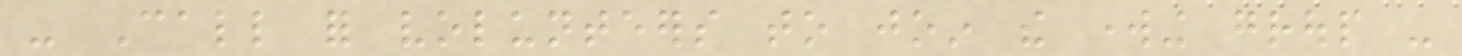- Call for volunteers to join the working group -
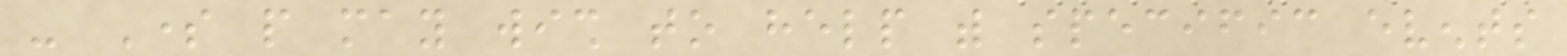- Some people may wish to help with specific events
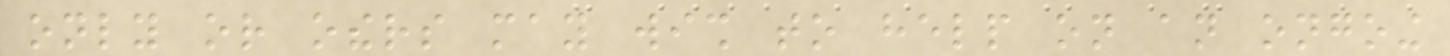only or others may wish to help on an ongoing
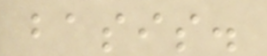basis.
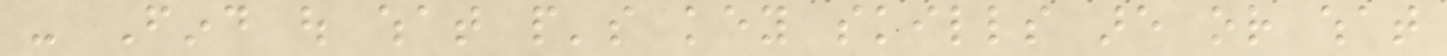- Find out what people's key skills are or what
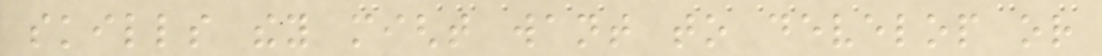skills they might want to develop or
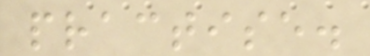practise.
